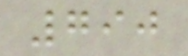790
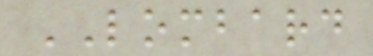LOMBARD
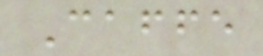Caffe
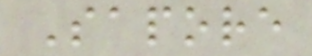Sapore
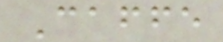Caffe
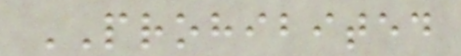PROHIBITED
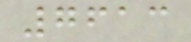7613
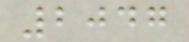2047
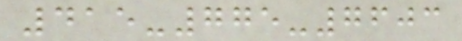415-775-7603
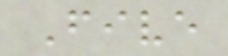Five
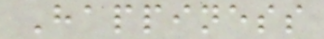Happiness
